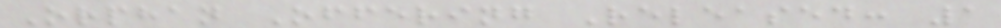Orphan Offering Released: 1
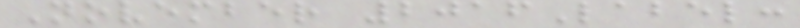November 2016Label:
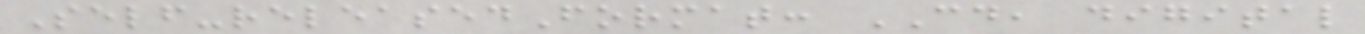Self-releasedFormat: CD, digital
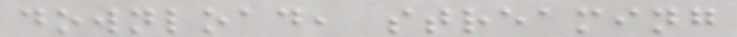download, streaming
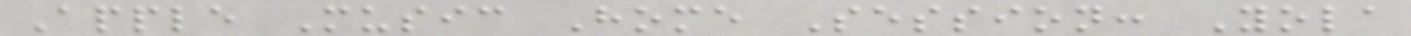Apple Music Home Session: Yola
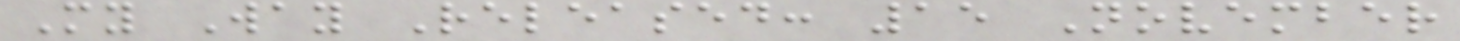My Way Released: 15 November
